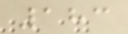183
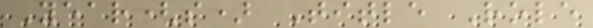Year(s) Title Role
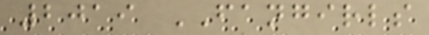2019 FANGIRLS
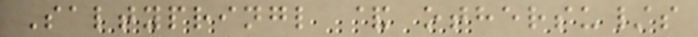Saltypringl & othersu/s
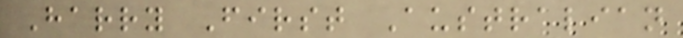Harry First Australian
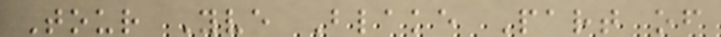Tour Yve Blake Part of
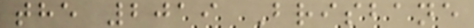the 2019 Brisbane
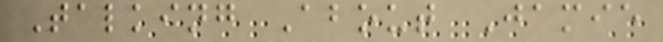Talking About Jamie
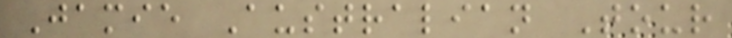Jamie Australian Tour
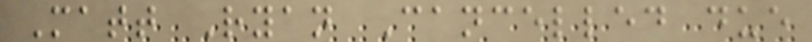Matt Ryan Cancelled due
